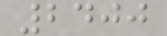2400
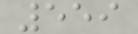559
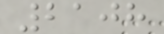2108
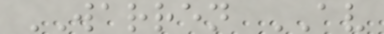WARREN AV
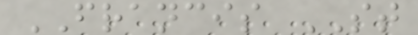FRANCIS ST
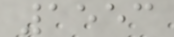1553
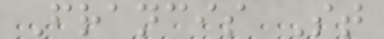Francis St
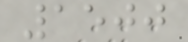1500
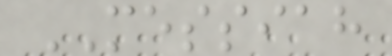MESSIAH
